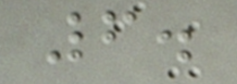6.
